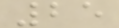25
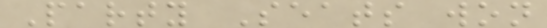Party Seats won
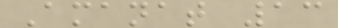Amanat 13
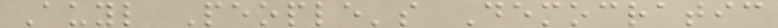Auyl People's Democratic
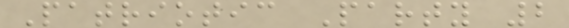Patriotic Party 2
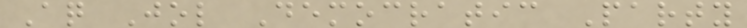Aq Jol Democratic Party
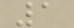1
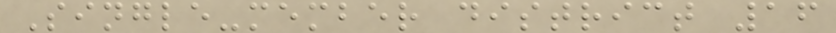Single-member district 16
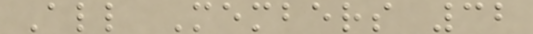All Members 32
